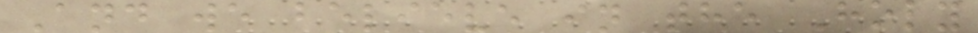And we believe in the Holy
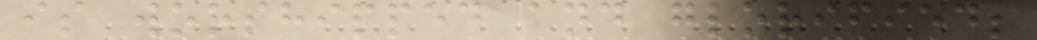is worshipped and glorified;
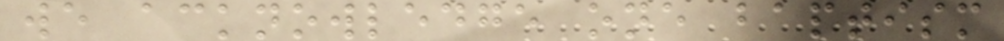we acknowledge one baptism
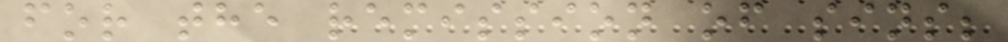for the remission of sins;
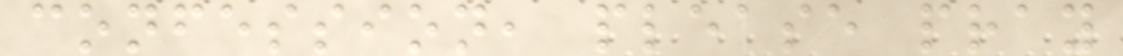confession, please pray
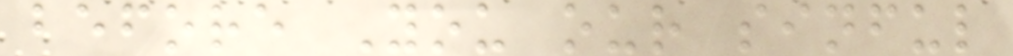before You our sinful
